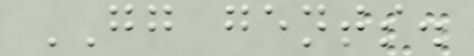GG gents.
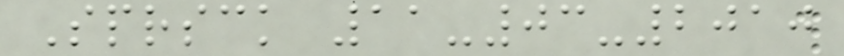Sprsck 11-03-2010
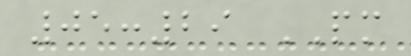05:29 PM
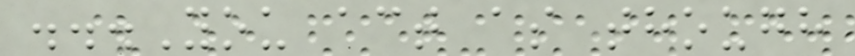...You act as though
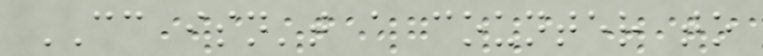CC isn't a counter to
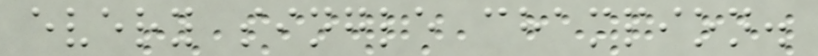every single champion.
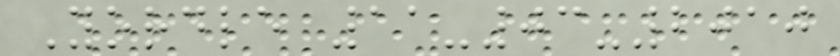Yordle 11-03-2010
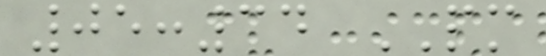05:34 PM
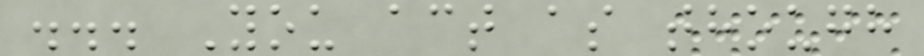... You act as though
